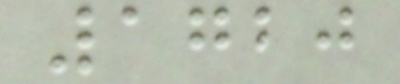1720
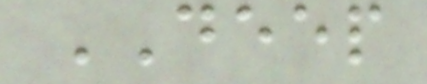DEEP
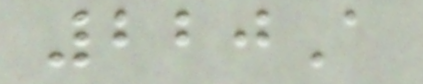220A
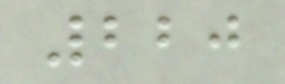220
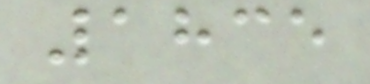1835
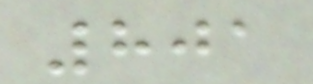801
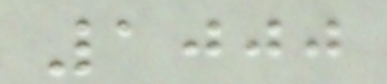1000
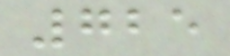725
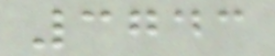3743
